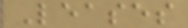Leases
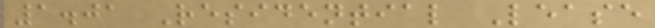1.01 Residential Lease
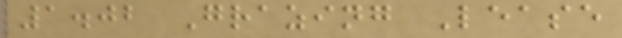1.02 Grazing Lease
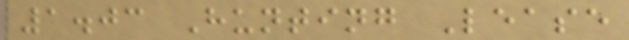1.03 Hunting Lease
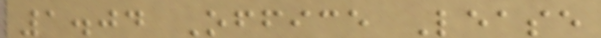1.04 Office Lease
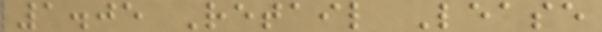1.05 Retail Lease
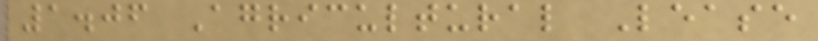1.06 Agricultural Lease
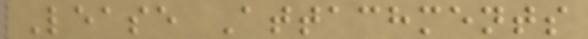Lease Attachments
